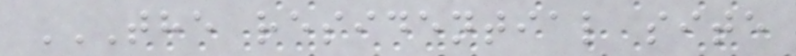THE RESIDENTIAL SITE
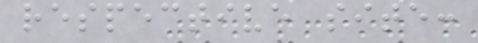respective site:
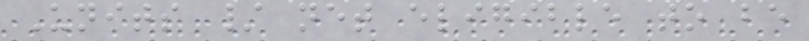Units / net eligible to be
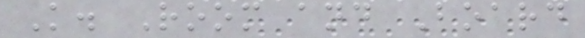K. Room and Board
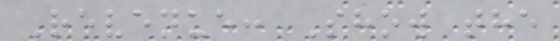Revenue: Show the
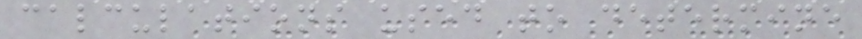calculations used to determine
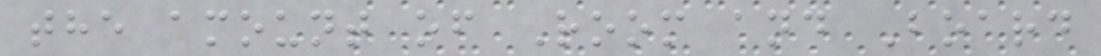the amount of Room and Board
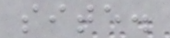site.
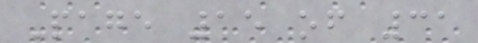Page 15 of 31
